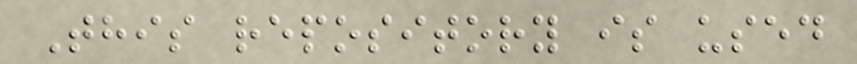This repository is used
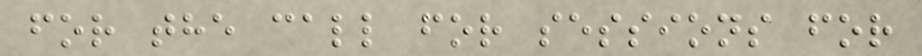for the call for sessions for
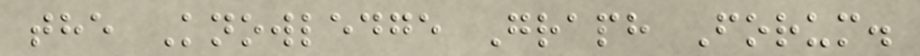the Knowledge Graph Forum.
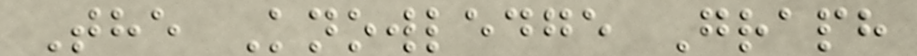The Knowledge Graph
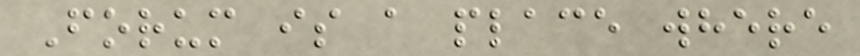Forum is a place where
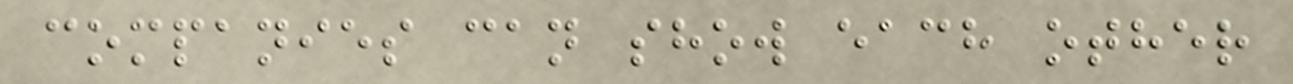companies can show each other
